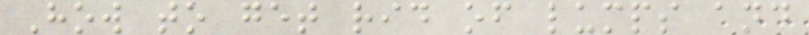How to get rid of lumps and
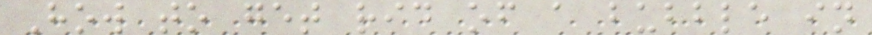How to get rid of a bubble in
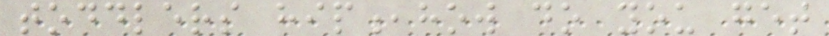toddlers hip,how do you get
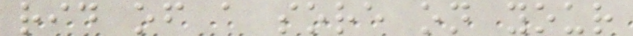rid of a sore on your
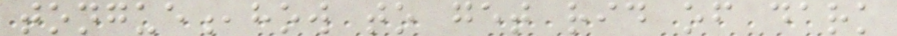tongue,how to get rid of dark
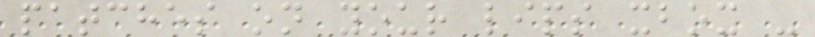patches on your lips xbox -
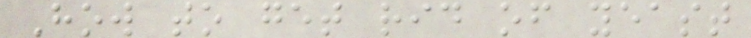How to get rid of yeast
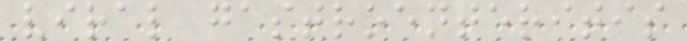viral gastroenteritis
